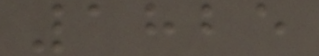1825
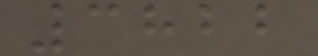3822
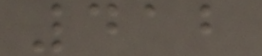412
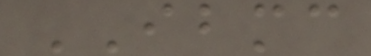IBMC
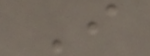I
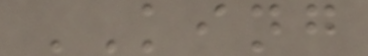KING
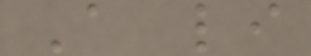A li
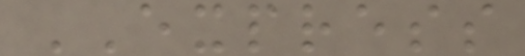EXPRESS
